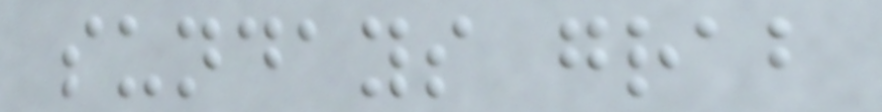sundays grab
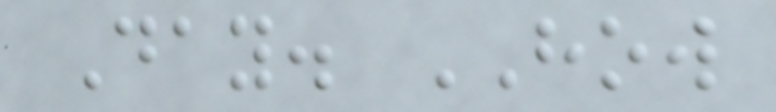Day. HOW
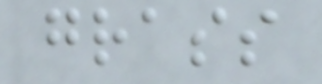grass
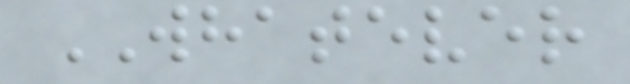WHATEVER
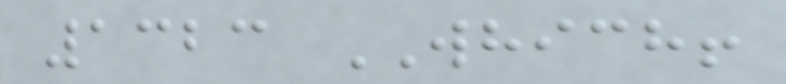1323 WHICH!
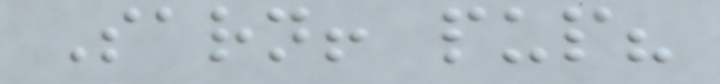Sarn! pup?
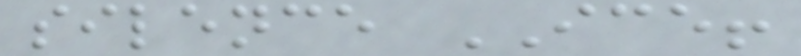silence ICE!
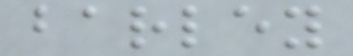barley
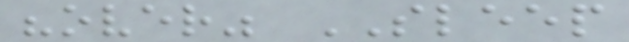"over" SLEEP
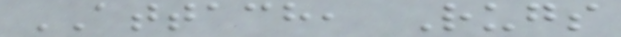ATTACH, Rugs
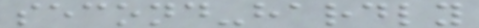second-hardly
